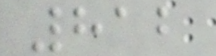812
